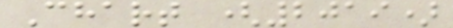Chart (2019)
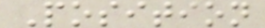Position
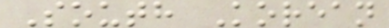South Korean
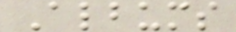Albums
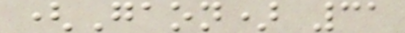(Gaon) 31
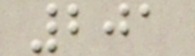201
